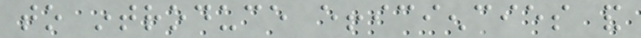to introduce efficiencies and
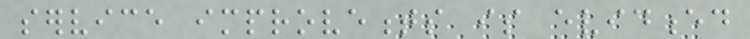service improvements is evidenced
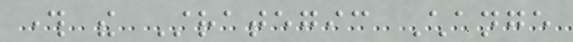through the Strategic Change
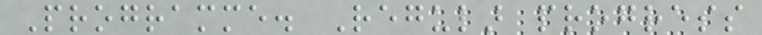Programme. Regular progress
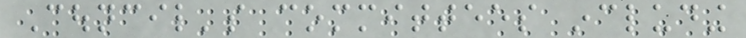Council's committees including
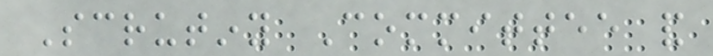Scrutiny Committee and
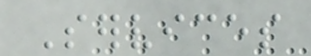Services
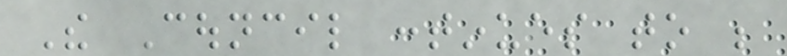The Council continues to be
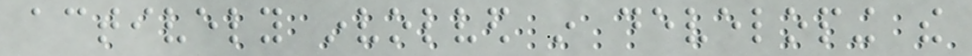actively involved in developing the
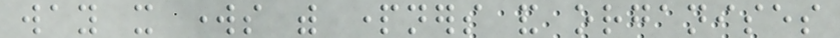way it works with partners and organises
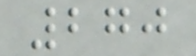270
